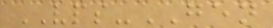VPS-GEN
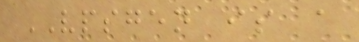VPSGEN is a
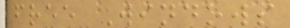free Windows
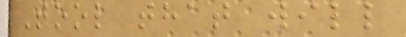Tool that will
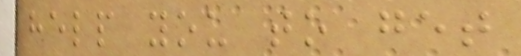help you to get
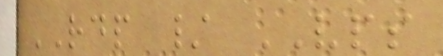RDP / VPS
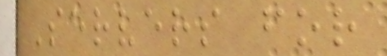Servers for
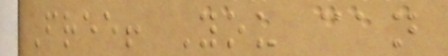Free! You can
